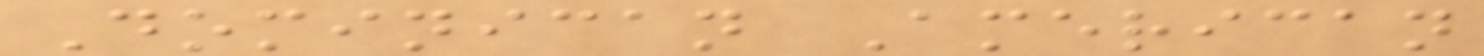Dominican American
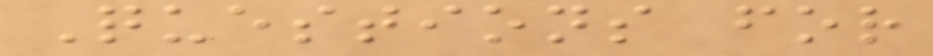Questions for
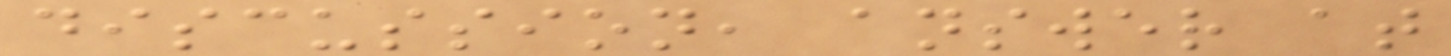discussion, answer at
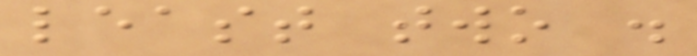least two .
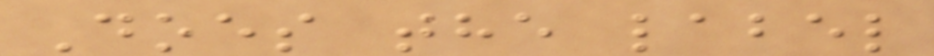Does the label
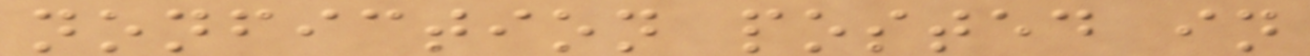nonfiction posted in
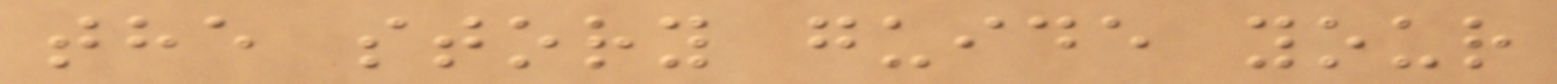the story guide your
